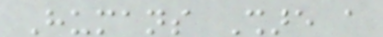Humans Share a
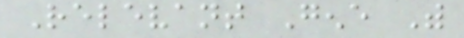Relevant Gene With
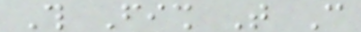This Fish That Can
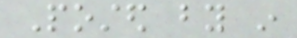Posted by in
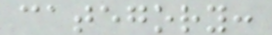category:
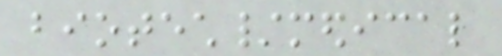biotech/medical
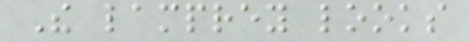The lamprey looks
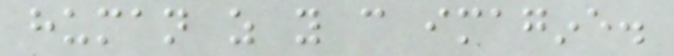human as you can imagine.
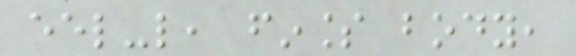eel-like, finless body,
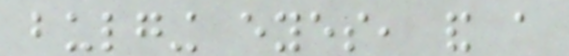bulging eyes, and a
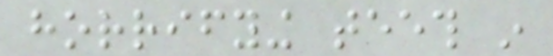horrifying teeth in
